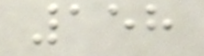158
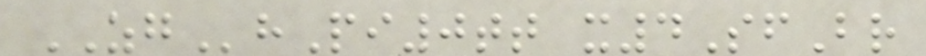ZGhPi0tt x4SfBr
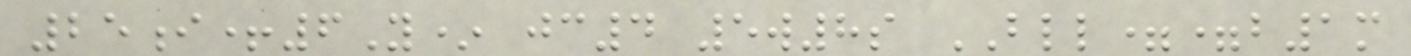25i+6Y* jc4 5w8s BLL==b1m
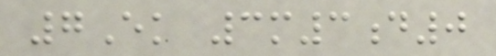7Ek 3m3d0
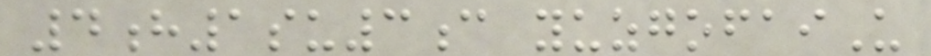4h1su3c yuzgofaiU
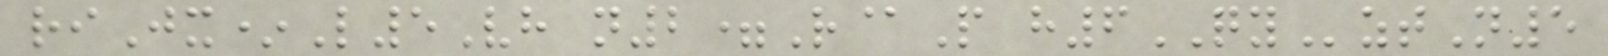riJx*L5Vh n2=R@P h6QYztN5
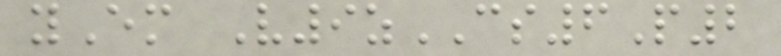yEm V9zCS6P2
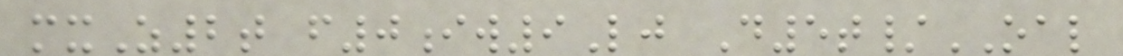mxZ2t f0iw9Lj D5t/OAL
